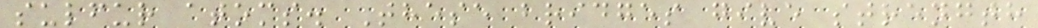sulfur atoms. These bridges give strength
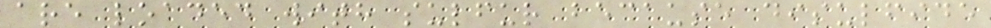are loaded with sulfur because disulfide
